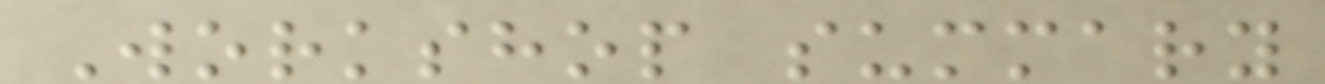Workshop summary
